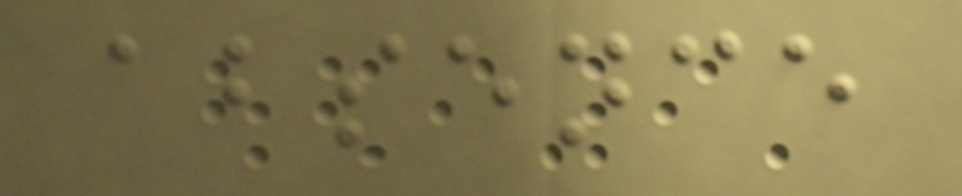absence
